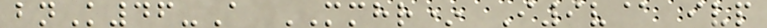bnK46-A MMHR* I9v@ ivp
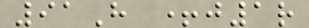91H +j1r
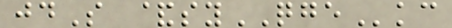jdS &syQGEkc
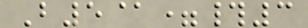B5@=#3
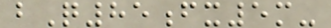bQ85fx5m-
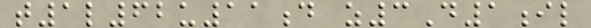t1l62u11d z3D1il
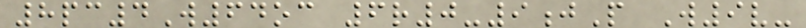8pc4W64oc 6r0-9jP W9v-
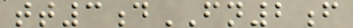tt3dFN2f
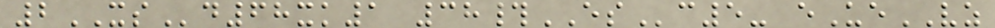2XSd68xk1 38#ESc5- eUeVZ
